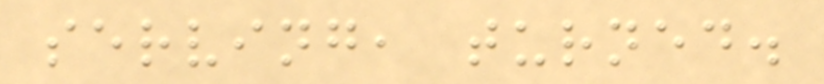serving, turned.
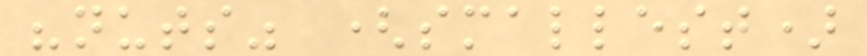"nuts" (smallest)
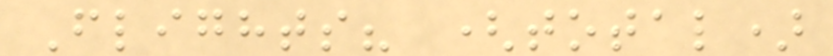Flights? (total)
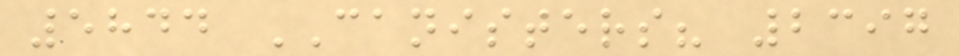5844 CANISTERS? 2397
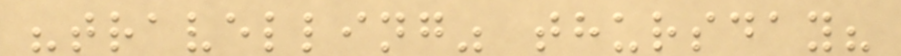"travelling" thursday?
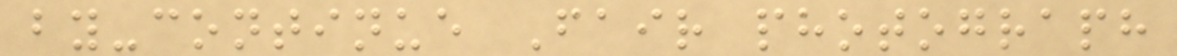by-continue Fair photograph
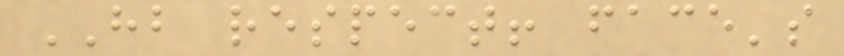HB respect! face's
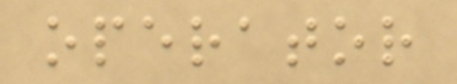operator
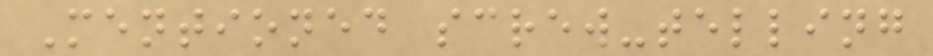Mentioned screw-telling
